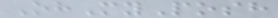OhMyPosh
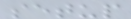setup
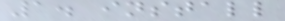1. install
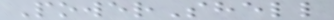PowerShell
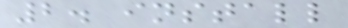2. install
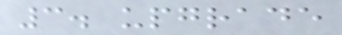3. upgrade
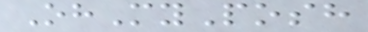OhMyPosh
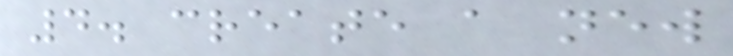4. create a new
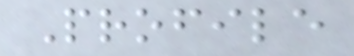Profile
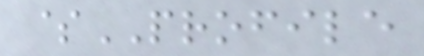$PROFILE
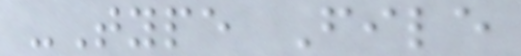-Type File
